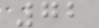72
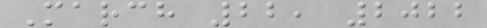March 22, 2022
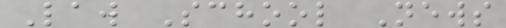Law School News
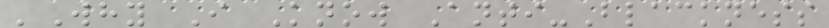'Why I Know Anti-Blackness
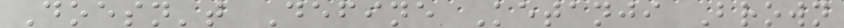Doesn't Define Ketanji Brown
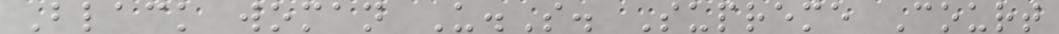Black woman U.S. Supreme Court
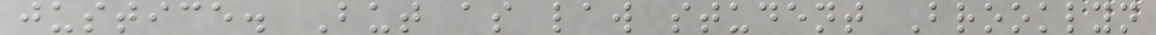justice. But as law student Brooklyn
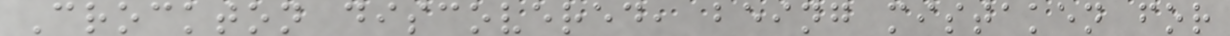Crockton discovered, being mistaken for
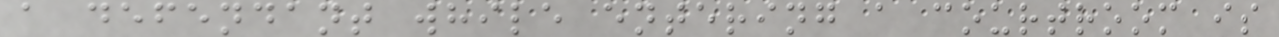a defendant while entering a courtroom is
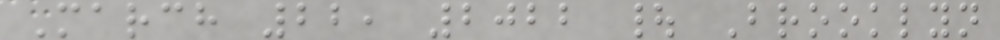March 22, 2022 | Brooklyn
